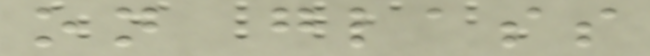on glass
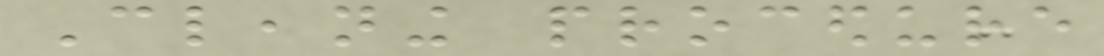Cleaning procedure
